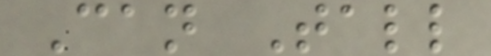Can Tall
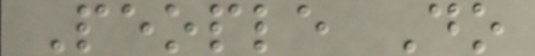People Do
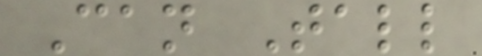Can Tall
